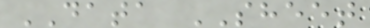DATA SHEET
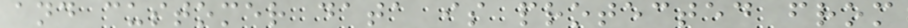and customer data is protected from
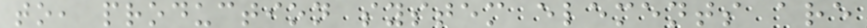to, production system elements are
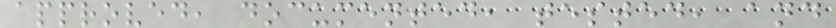approved, documented, tested, and
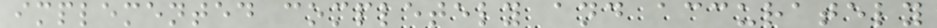implemented completely and accurately
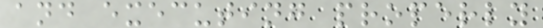and executing properly
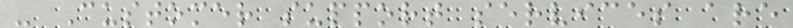- Customer support services are
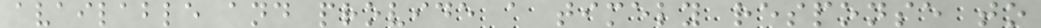available and provide a timely response to
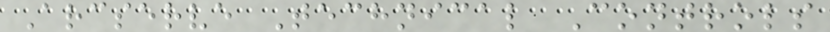Arcserve Technical Controls
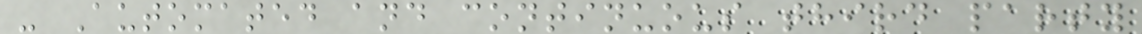- Automated and continuous third party
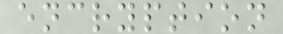encryption
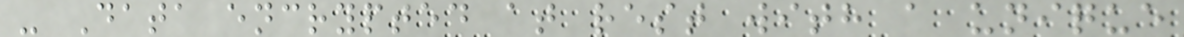- Data encrypted at rest with a unique
